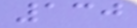130
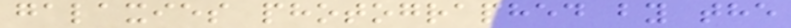galaxies photographed by the
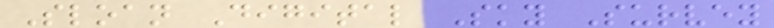Sloan Digital Sky Survey
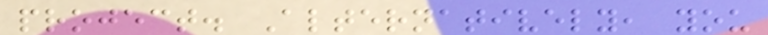project. Alternatively, you
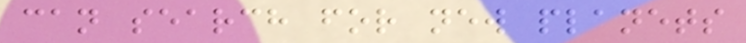can search for new planets
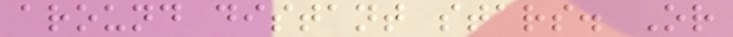around distant stars. Or
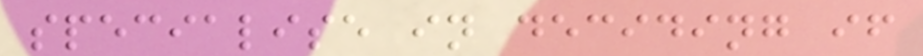specialise in deciding if
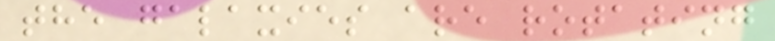the galaxies are rotating
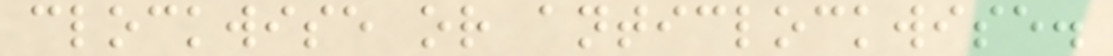clockwise or anticlockwise.
